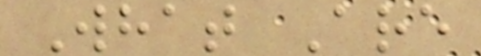What Are
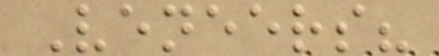Veneers?
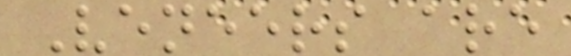Veneers are
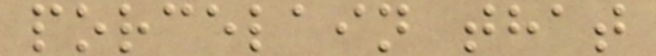porcelain that
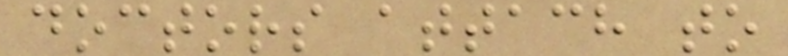doctors attach to
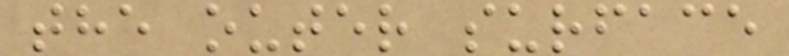the outer surface
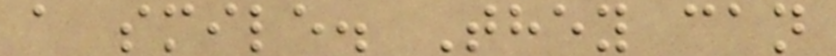a smile. They can
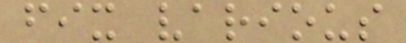fix various
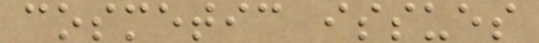cosmetic issues
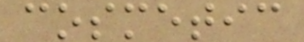cosmetic
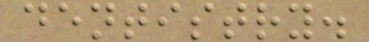dentistry.
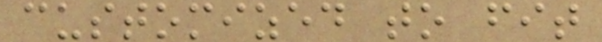customized to fit
